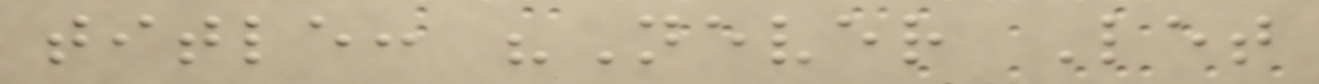title: "Never Let
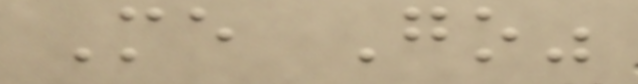Me Go"
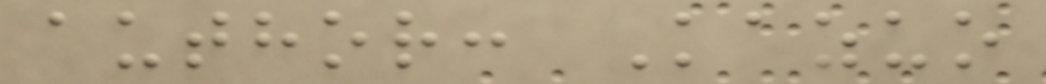author: Kazuo
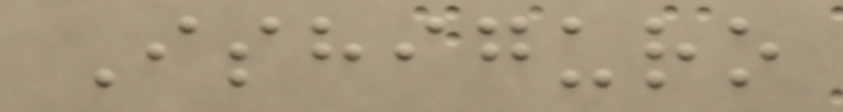Ishiguro
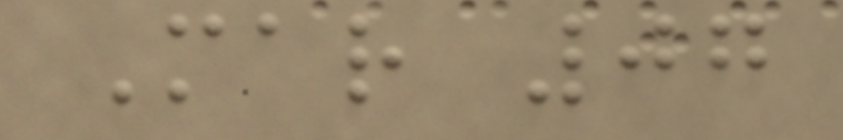Mar 07
